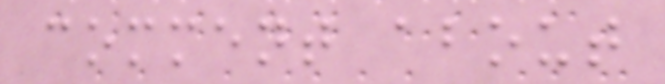comment about
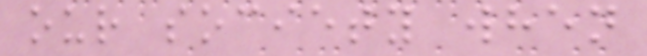our society when
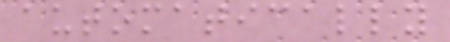automatically
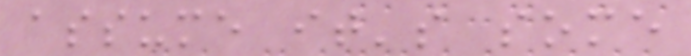assume it's some
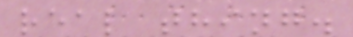real thing.
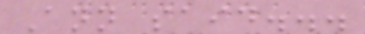Ann said...
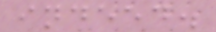indeed.
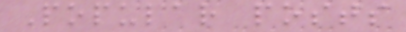Popular posts
